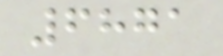6871
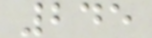245
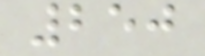250
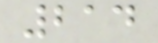214
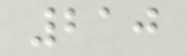210
